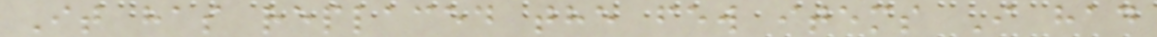It has replaced the few items I had
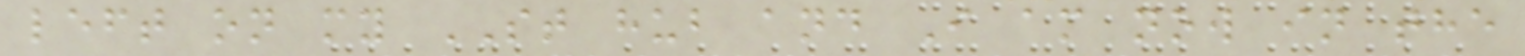left on my ST hub and I am now in the
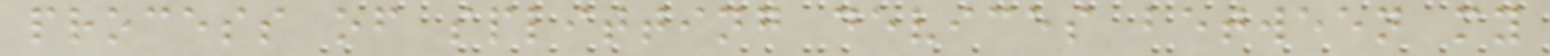process of splitting devices between my
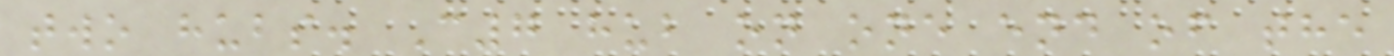two hubs. C7 hub on one end of the
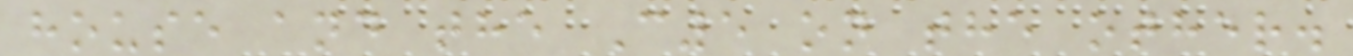house and the C5 on the other.
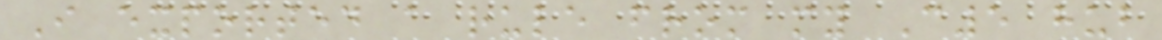I exported a rule from my C5 hub
